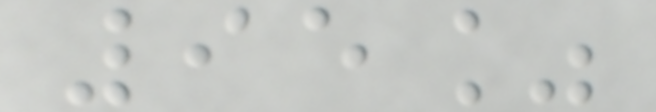95%
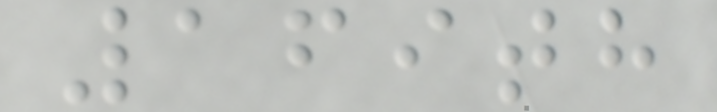169th
